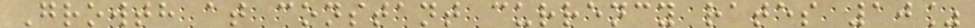Growth at constant currency rates 10%
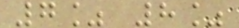7% 8%
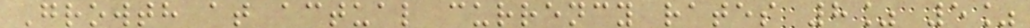Growth at actual currency rates 8% 5%
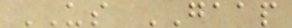US GAAP
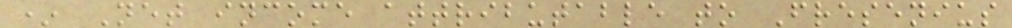* Net income attributable to Fresenius
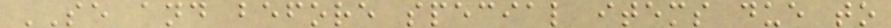SE and before special items due to
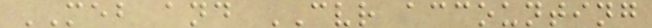MEB and CVR accounting
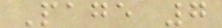Page 7
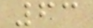63
